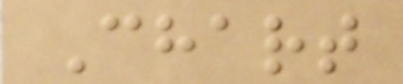Chart
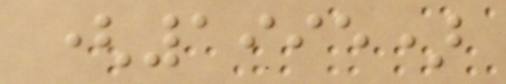(1995)
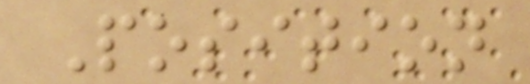Position
